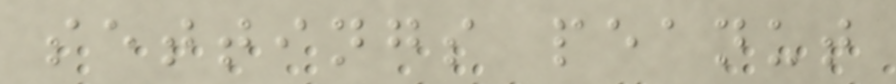settings peanut
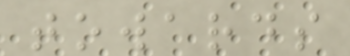towards
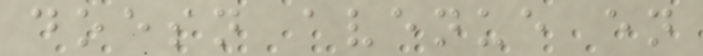doesn avenue en
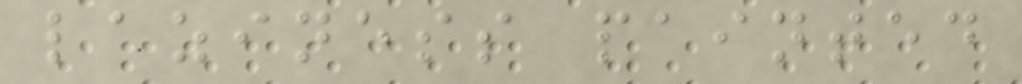laziness painted
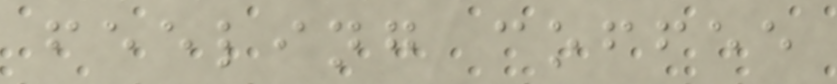feeling coffee
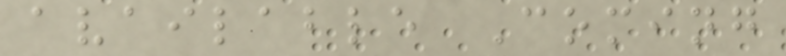available Coming
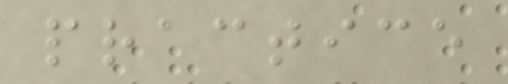practice
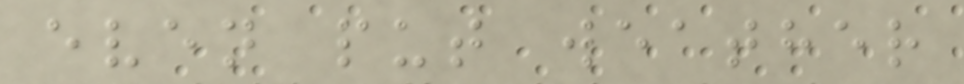even put weather
